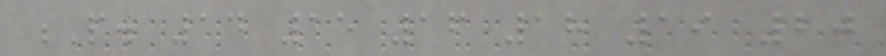P. 14 15 16 18 19 20
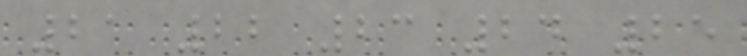21 22 23 24 25
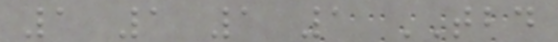1 1 1 1 TBD
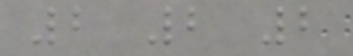2 2 2
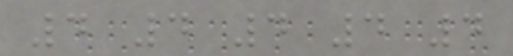4 4 4 4 4
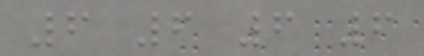6 6 6 6
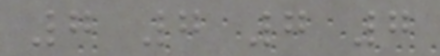7 7 7 7
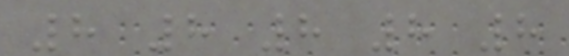8 8 8 8 8
